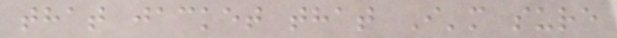that jacket that I'm sure
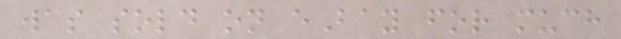was sold on eBay for much
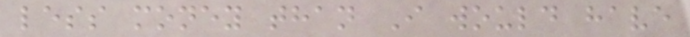less money than I would have
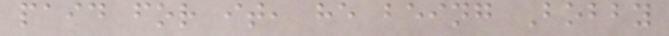paid for it, he being Bobby
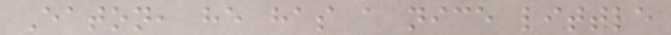Eaton, he has a nice little
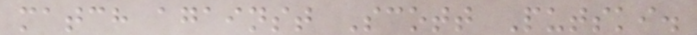match against Scott Putski.
